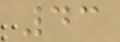43
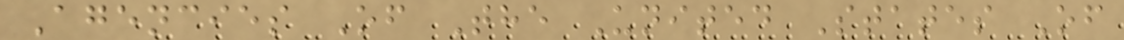Agencies Of The United States Of
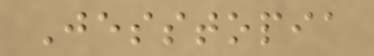Jesstopia
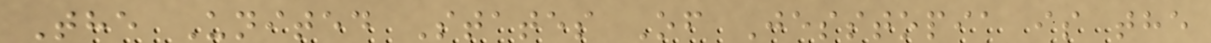The United States Of Jesstopia is the
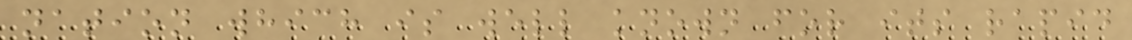nation which is well known for its rapid
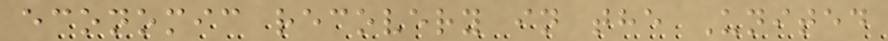economic recovery in the United
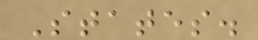States.
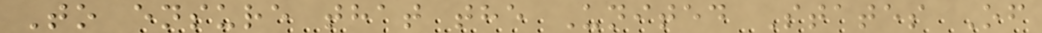To ensure that the United States Of
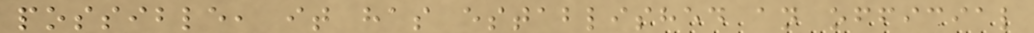possible, it has established an official
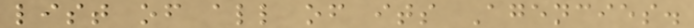list of all of its Agencies.
